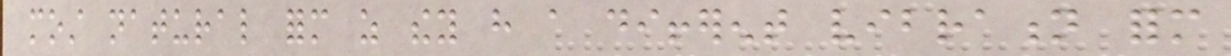most natural form as they have a different vibration form
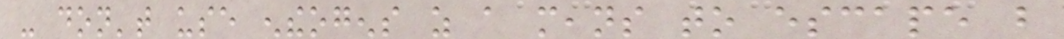- don't use entheogens as a means to escape but
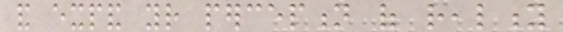and expand your perception of reality
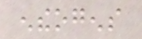entheogens
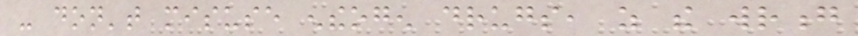- don't misuse entheogen drugs, as the wrong
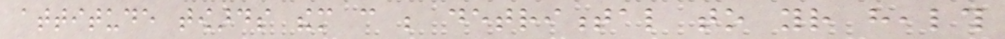attitude towards them can be detrimental to your health
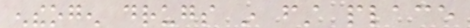entheogen drugs in first place
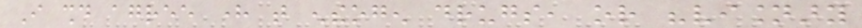I should agree here that entheogen drugs, or "visionary
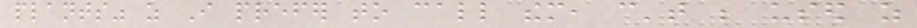plants" as I prefer to call them, can't be used as
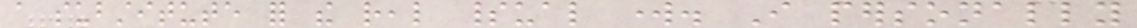a substitute for the real spiritual work. I personally
